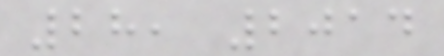28, 2014
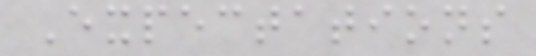Expectations
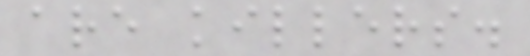are killers.
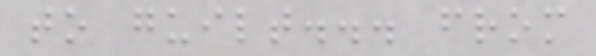to guilt... from
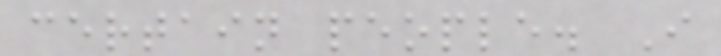certain people. I
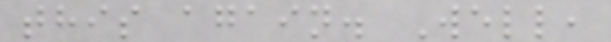this again. Well,
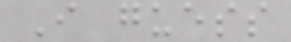I guess
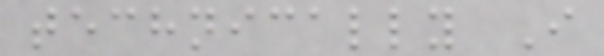technically I
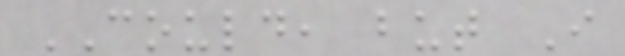COULD, but I
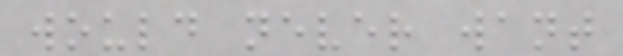would never want
